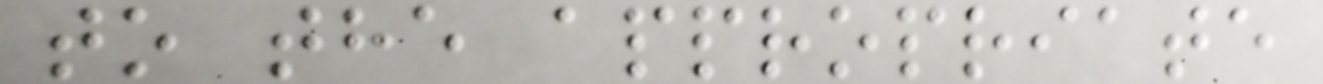to the appropriate
